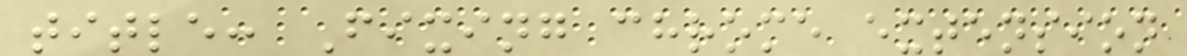title: Fixing chrome extension
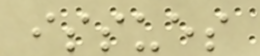issues
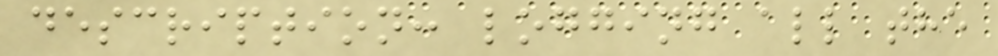description: logging all the
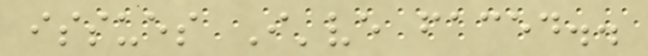issues I've faced..
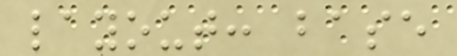layout: base
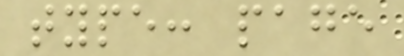type: page
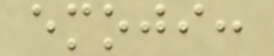emoji:
